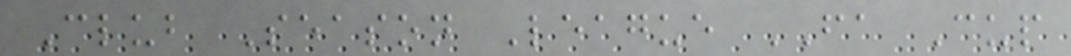Club Season League FA Cup
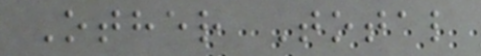Other Total
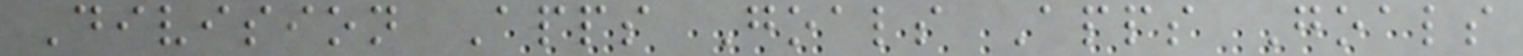Division Apps Goals Apps Goals
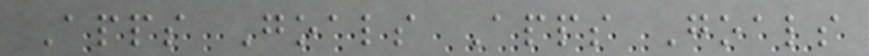Apps Goals Apps Goals
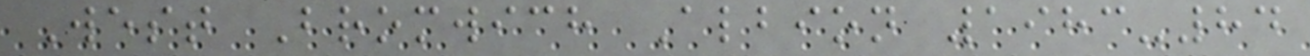West Bromwich Albion 1983-84
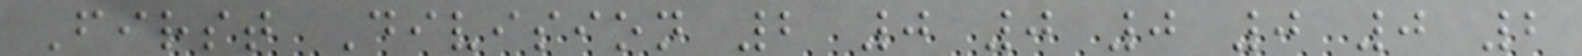First Division 2 0 0 0 0 0 2
